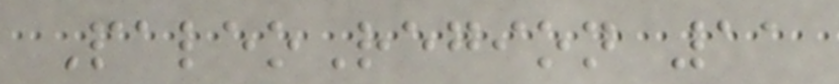PaleoRegion 11
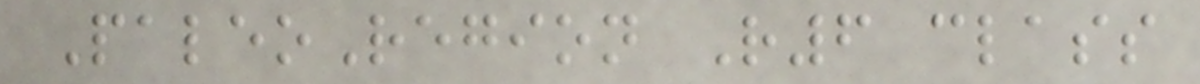PaleoRegion R6 class
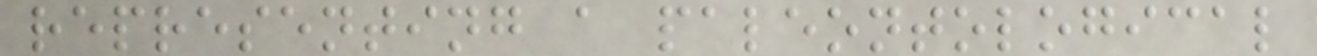representing a paleontological
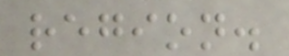region.
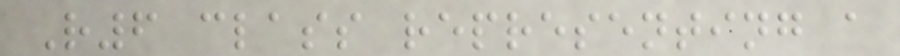R6 class representing a
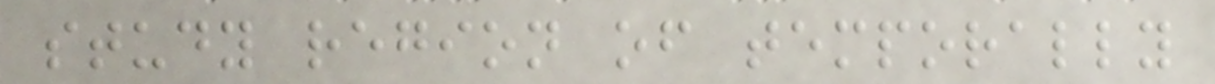study region of temporally
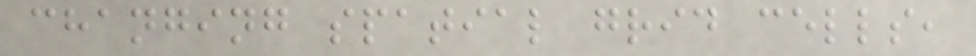changing spatial grid cells,
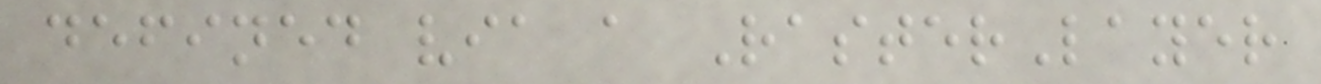defined via a RasterLayer
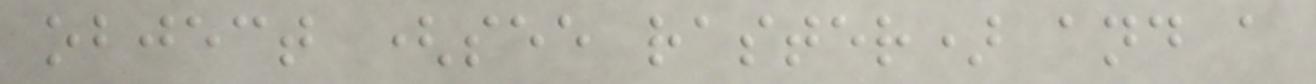object (see raster) and a
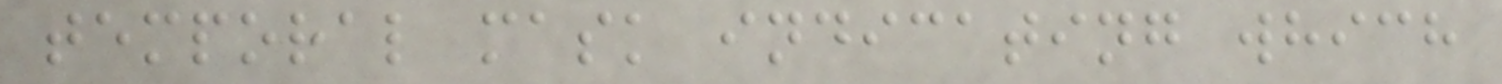temporal mask indicating which
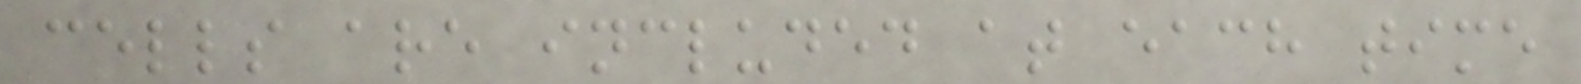cells are included at each time
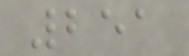251
